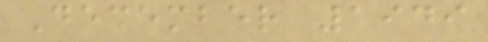December 1949
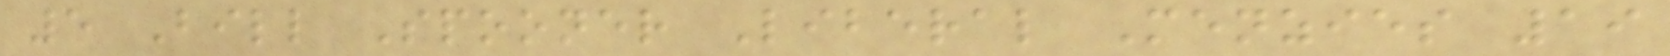5 Bill Spooner Liberal Menzies 19
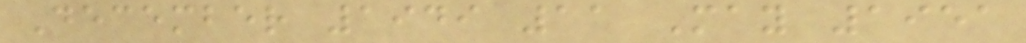December 1949 11 May 1951
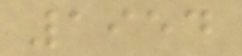1954
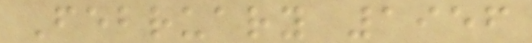February 1956
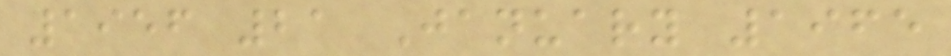1956 21 January 1965
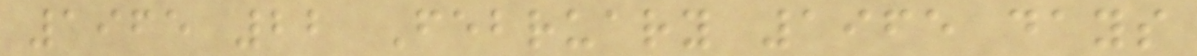1965 22 February 1965 days
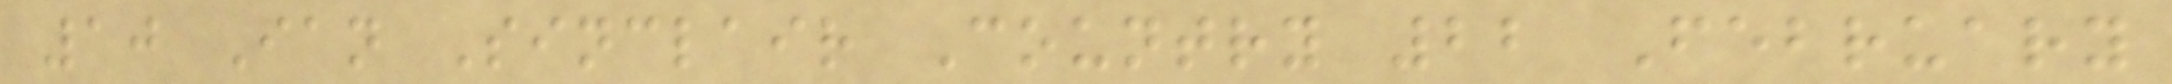10 Ian Sinclair Country 22 February
